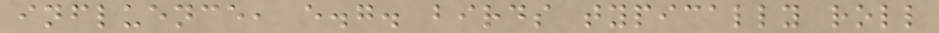influence, e.g. birds typically roll
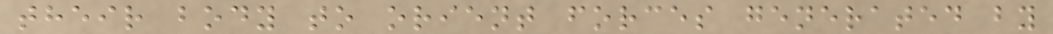their body to orient forces generated by
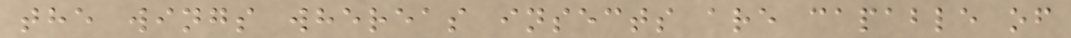the wings whereas insects are capable of
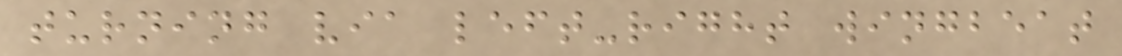turning via left-right wingbeat
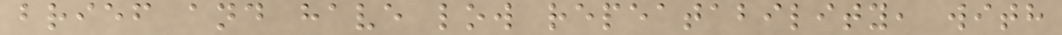brief and have low repeatability, with
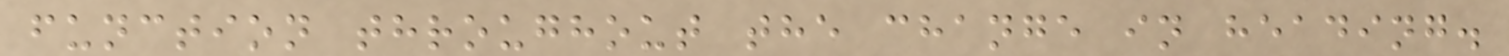function throughout the change in heading.
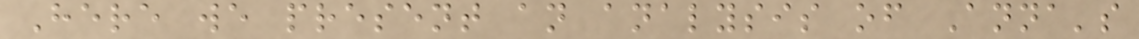Here we present an analysis of Anna's
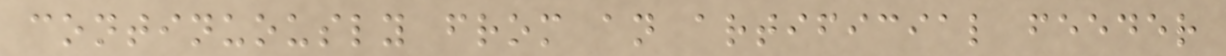continuously from an artificial feeder
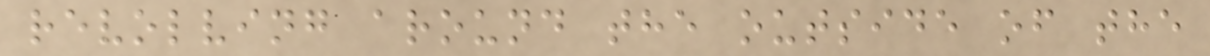revolving around the outside of the
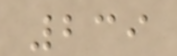239
